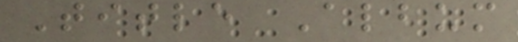Title Album
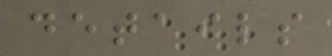details
